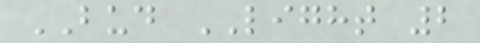BUD LIGHT 2
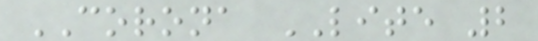CORONA LITE 2
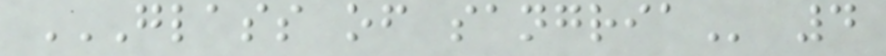GLASS OF SANGRIA 4
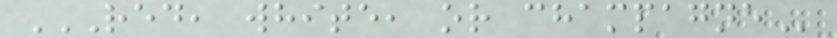RED, WHITE, OR CHAMPAGNE
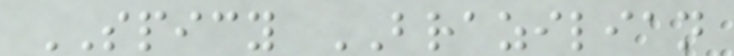SPICY BRAZILIAN
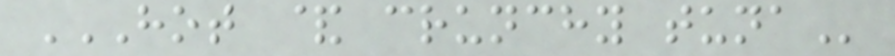HOT & CRUNCHY TUNA
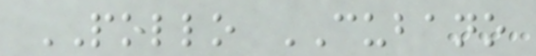POLLO CUBANO
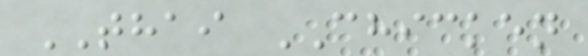THAI CHICKEN
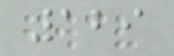129
